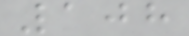108
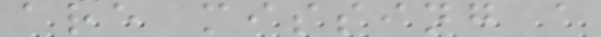are missing a
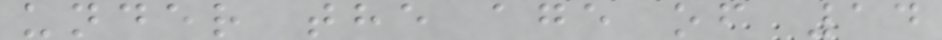under the age of 14
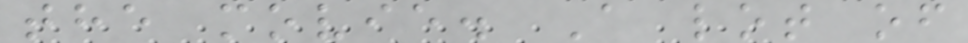the movie. A lot of
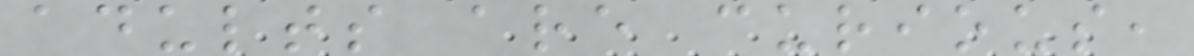adults are curious,
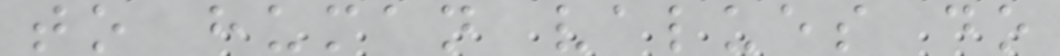to human values do
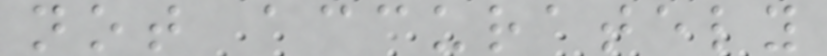not accurately
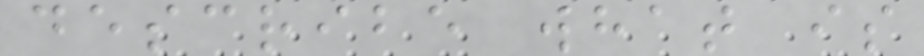describe what is
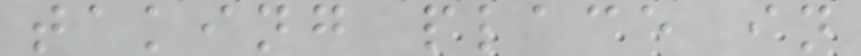taking place in
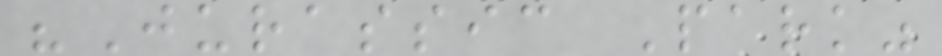"Jurassic Park"
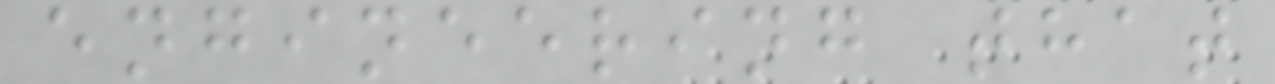engineering that
